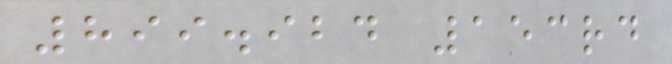899.924 153rd
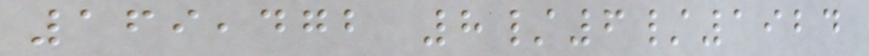169,472 8/6/1924
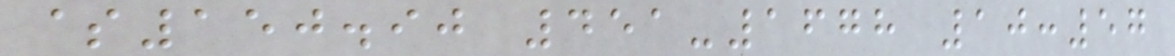$150.90 451-1678 10:57
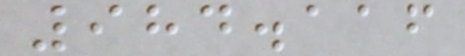984.116
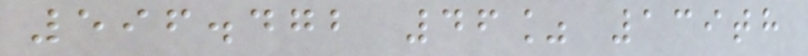596.472 46% 139th
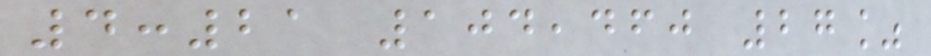4:21 104,460 27%
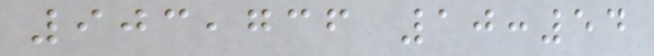903,736 10:54
